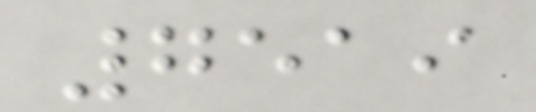7519
